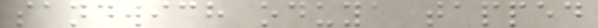sandwich oduya tapped
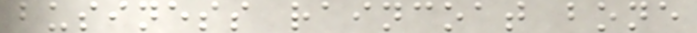business raincoat bone
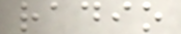radio
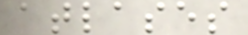atlases
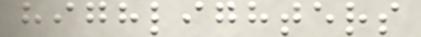highlighters
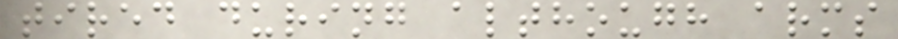tired during although arms
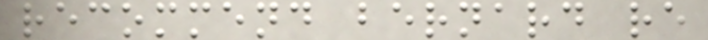recommend bernard re
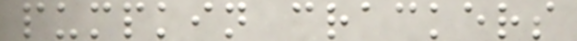pumpkin crackers
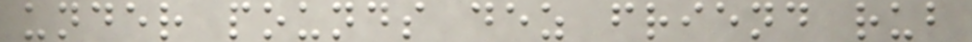under pounds dez friend rub
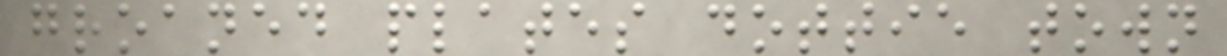groaned plates dottie town
